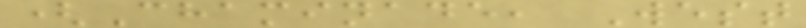(Chaminade, West
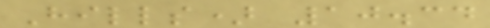Hills) 10.34
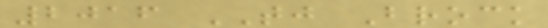2016 TJ Brock
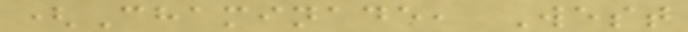(Chaminade, West
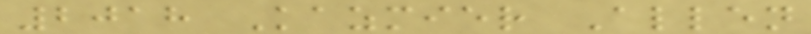2018 Kazmier Allen
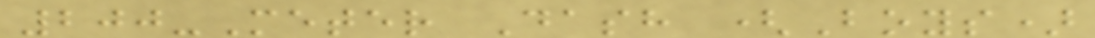200-Meter Dash (Boys)
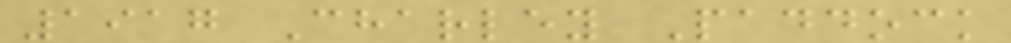1917 Charley Paddock
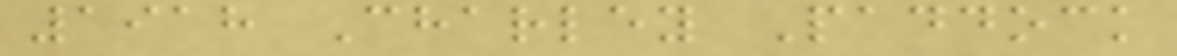1918 Charley Paddock
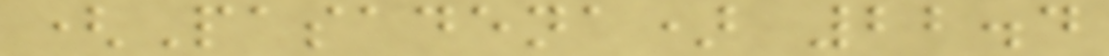(Pasadena) 22.4
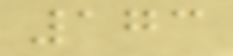173
